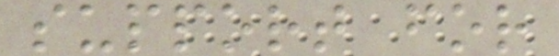support for
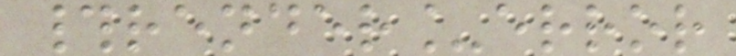#render_error
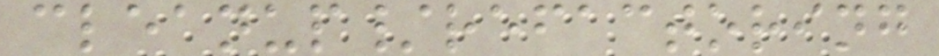cleanup/refactoring
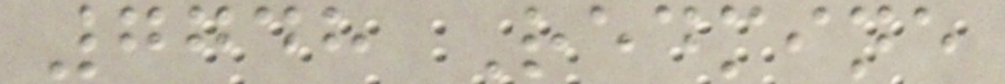7748 Redmine
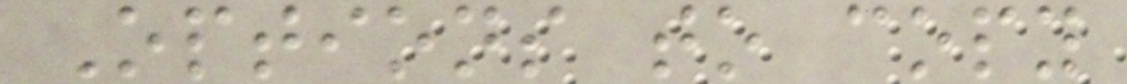Options to copy
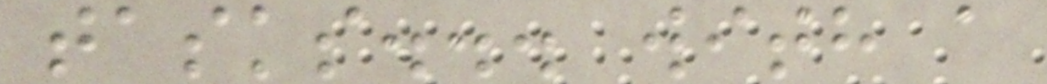tasks... with a
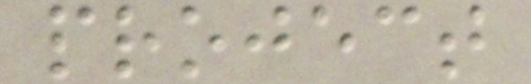project
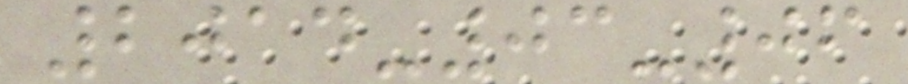2014-03-06
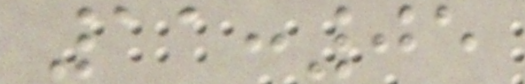11:05
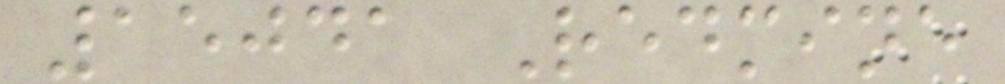15041 Redmine
